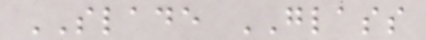SLADE GLASS
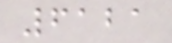6121
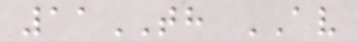11TH AV
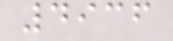4936
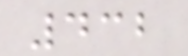432
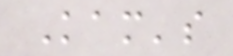Kam's
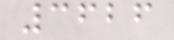3626
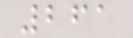261
